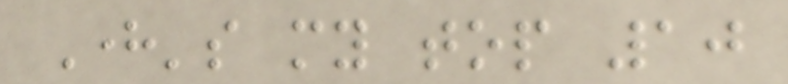Here's my top 10
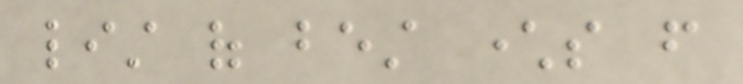list of best characters from
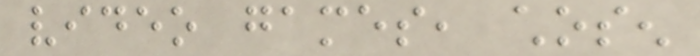video games, chosen
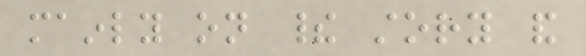mainly on their story and
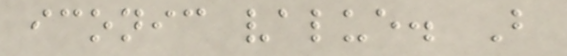iconic value. But
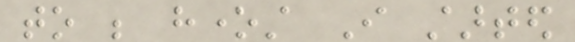to be honest I started
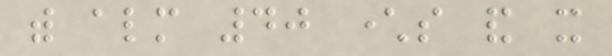with almost 40 characters and it
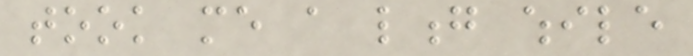took me a long while
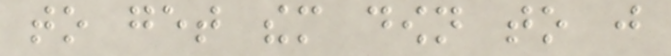to get them down to just
